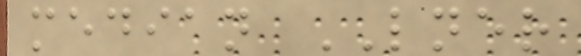median LNER
